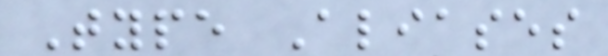Type Aliases
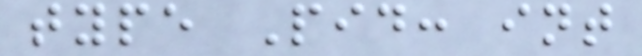type Pid: int
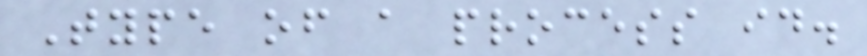Type of a process id.
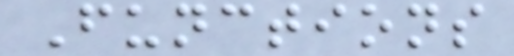Functions
